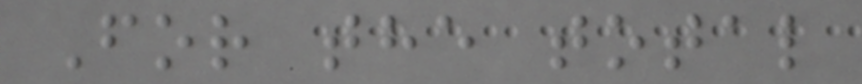For the total
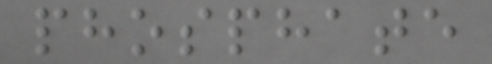phosphate
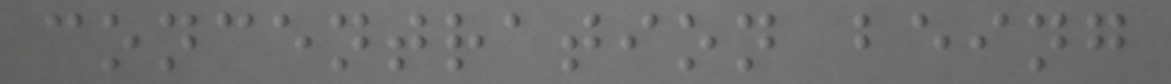concentration being
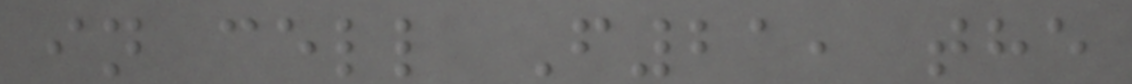in cell F21, the
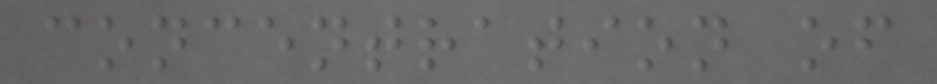concentration of
